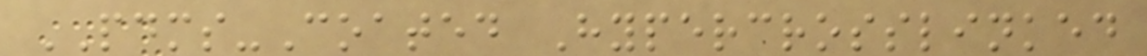PDMS-Coated Hypercrosslinked
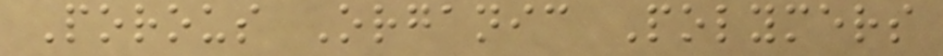Porous Organic Polymers
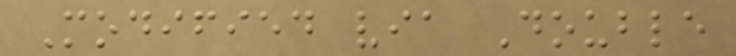Modified via Double
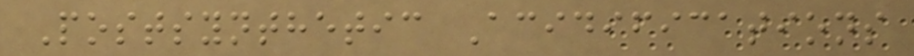Postsynthetic Acidifications
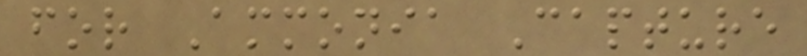for Ammonia Capture
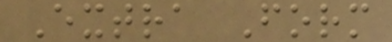Extra Form
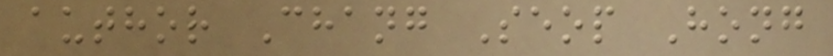author Chang Seop Hong
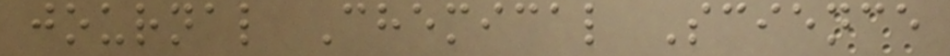journal Chemical Science
